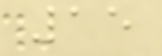15
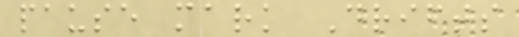pause mark Drifts
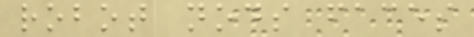robot nods faces
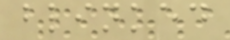blinked
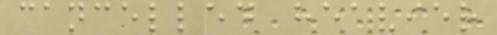cancelled heavier
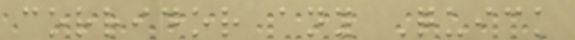corridor any Quick
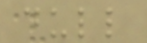dull
